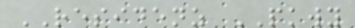RESIDENZ PKWY
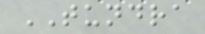TUNDRA
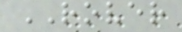ROVER
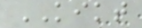KIKT
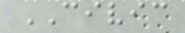CIVIC
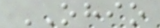OHIO
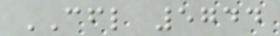CFL 5744
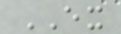EX
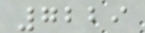7229
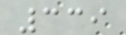339
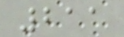211
